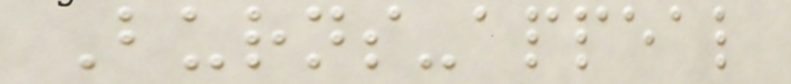Burns-appeal
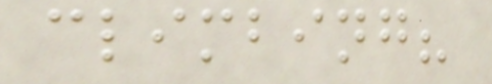climbing?
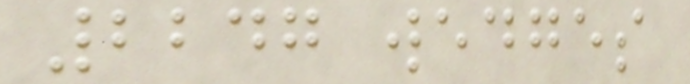2247 wedges
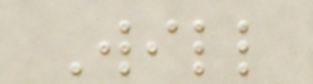Will
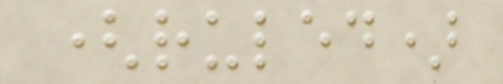(ruled)
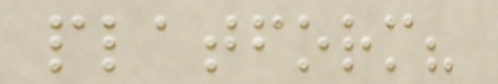platform?
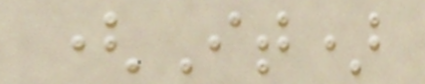(It)
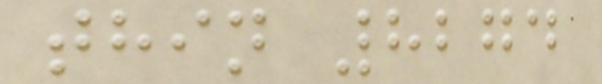thin 8274
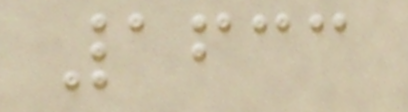1633
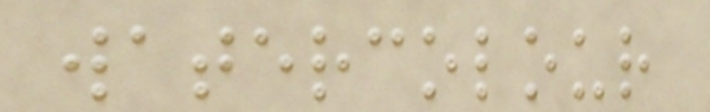watercolour
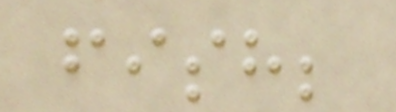fish;
